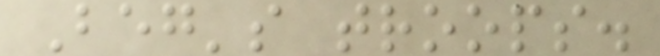Beg's troops.
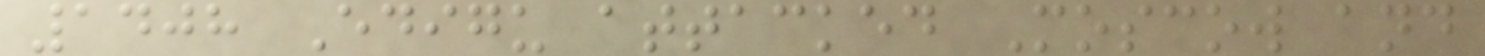1408 Edigu attacked Moscow and
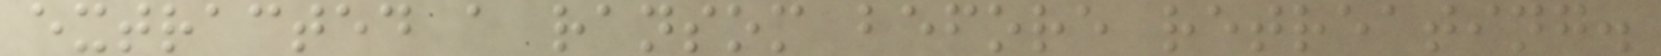extracted a ransom before retreating.
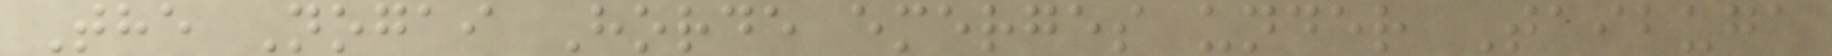The Nogai Horde emerges under Taibuga
